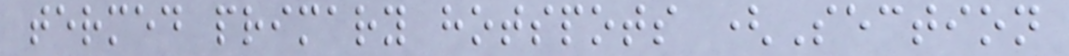termed primary hotspots (Section
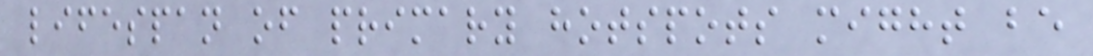lifespan of primary hotspots might be
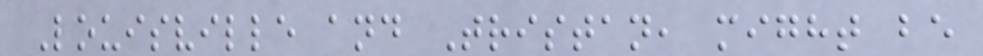Louisville and Tristan, might be
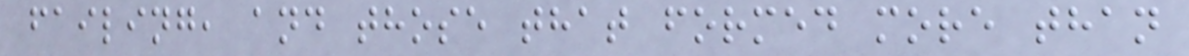failing, and those that formed more than
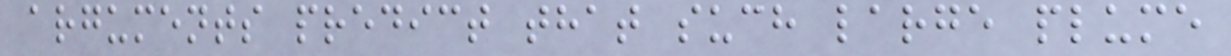arguments predict that such large plume
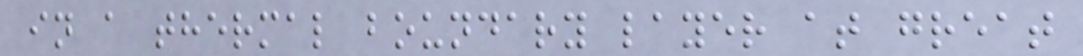in a thermal boundary layer at great
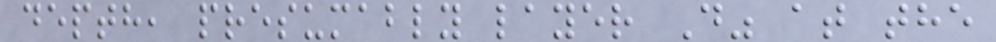depth, presumably layer D" at the
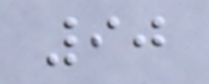90
